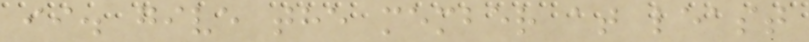ii. give the member at least
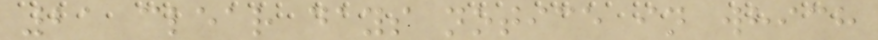21 clear days notice in which
